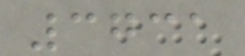3731
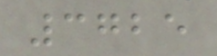3725
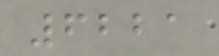6221
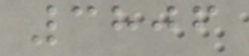3806
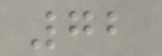72
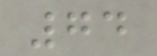74
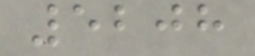5208
